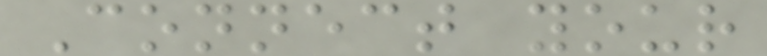Connect your
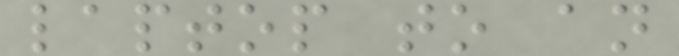laptop to an
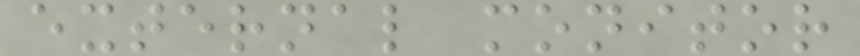external monitor
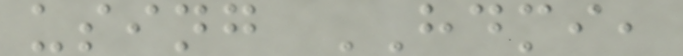using HDMI,
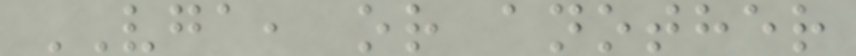VGA, or another
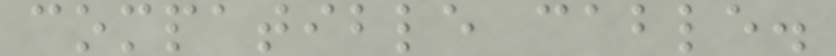compatible cable.
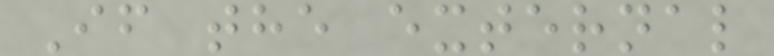If the external
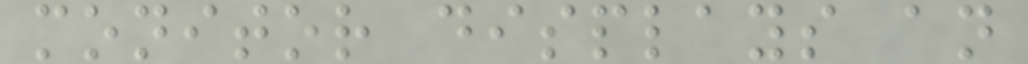monitor displays an
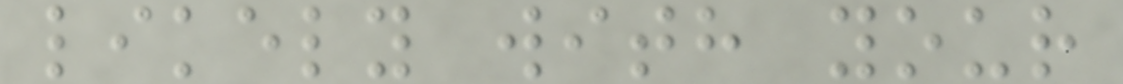likely with your
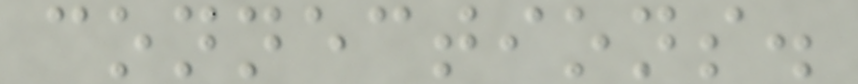connections.
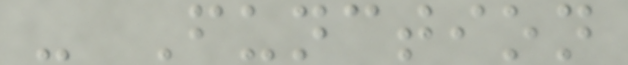- Function
